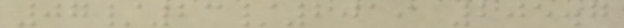07/23/2019 205.7
